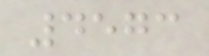4573
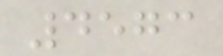4573
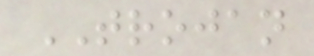TROJAN
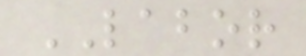LABOR
